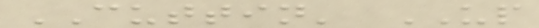CUTTIN' UP
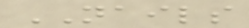NAILS
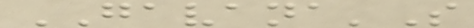GAVANA'S
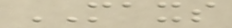MAXS
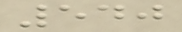540
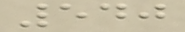540
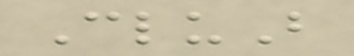CluB
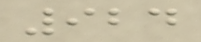924
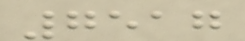7517
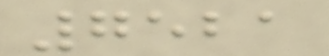7521
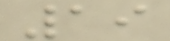19
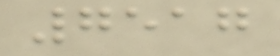7517
